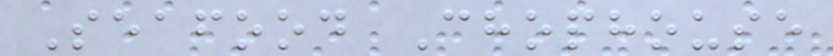Seafood Chophouse
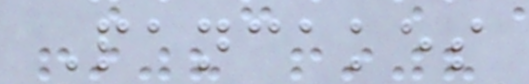Pancakes
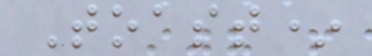Toast*
